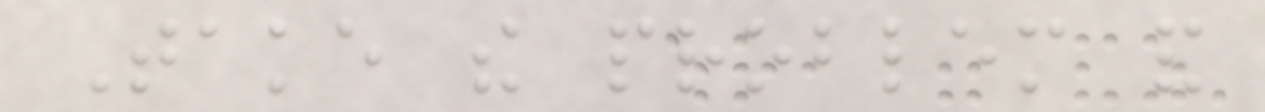Take the problem and
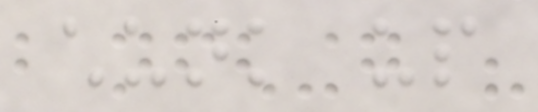chunk up
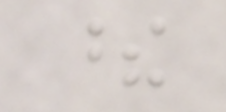these
